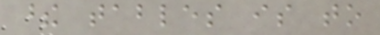these tables is to
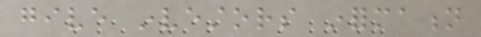give investors information
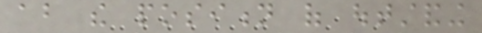about the position of outstanding
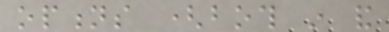options (both in and
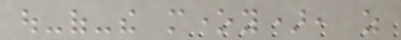out-of-the money), as
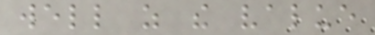well as the value
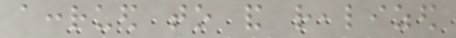accrued to and realized
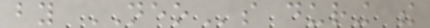by NEOs during the
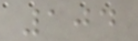104
